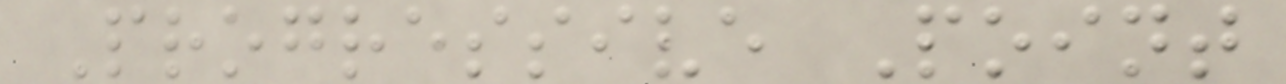Progressive Point
